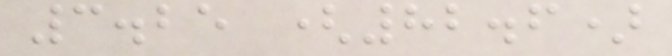3.25 (82.6)
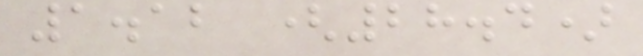1.12 (28.4)
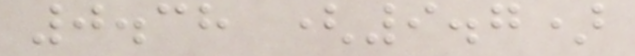0.38 (9.7)
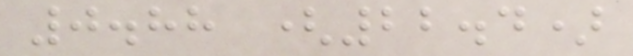0.88 (22.4)
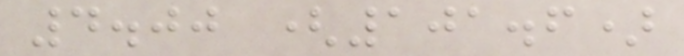4.00 (101.6)
